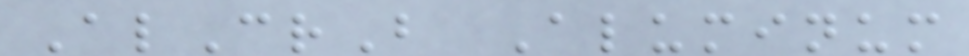AlCrB Aluminum
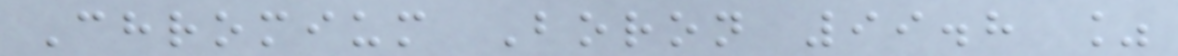Chromium Boron 99.8 %
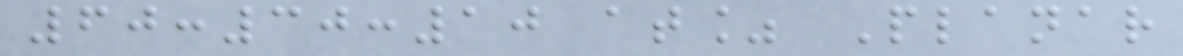60:30:10 at% Planar
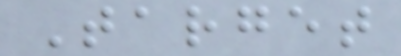Target
